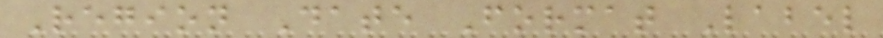Region Date Format Label
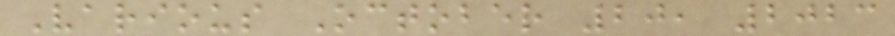Various October 20, 2023
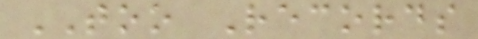TOO Records
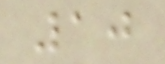10
